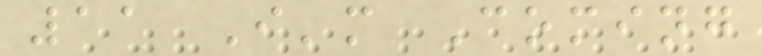11 I'm Coming
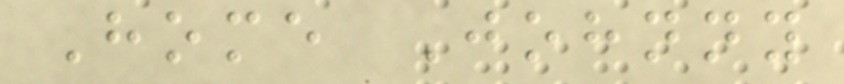Home Johnny
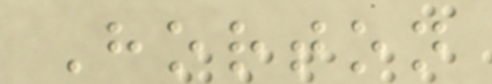Horton
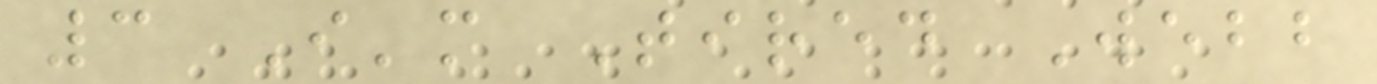3 I'm Tired Webb
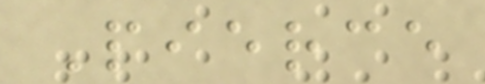Pierce
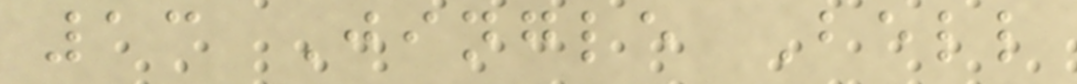13 Jingle Bell
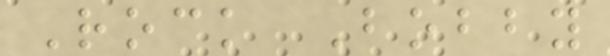Rock Bobby
